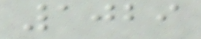1029
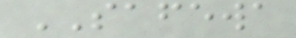SAFEWA
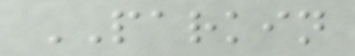PARKIN
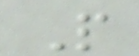P
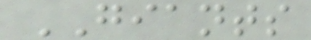GIANTS
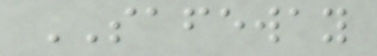SAFEWAY
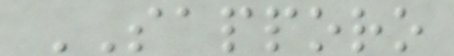SAPPORO
